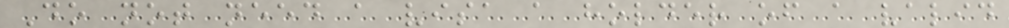Do not need a visa a holder of a valid
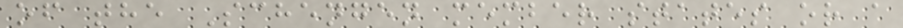of the Schengen member states or a
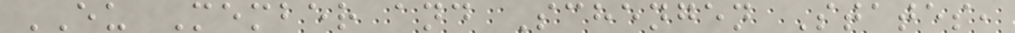EU Member and Schengen States,
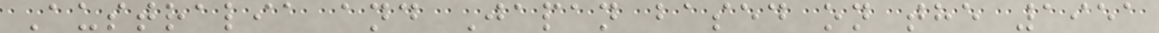Australia and Japan based on the 1951
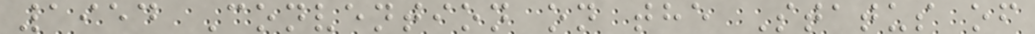1954 Convention on the Status of
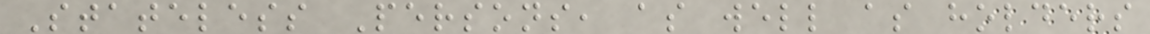Stateless Persons, as well as holders
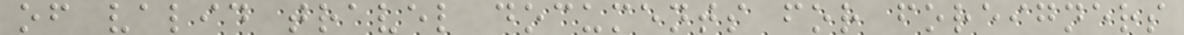of valid travel documents for foreigners
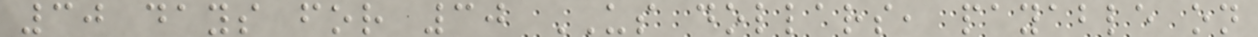30 days for 30 US dollars, payable on
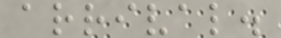arrival.
